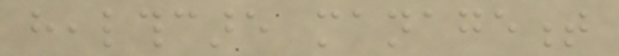healthcare management
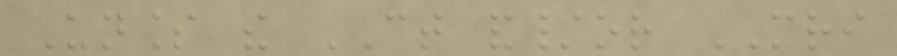Unless the CT and/or MRI
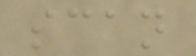scan
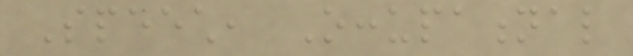Speech, Occupational
